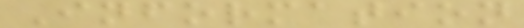Information
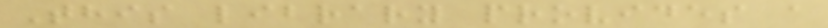This library provides a
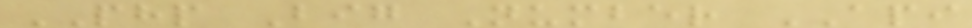PHP Big Number API
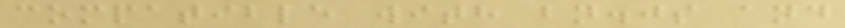compatible with bn.js and
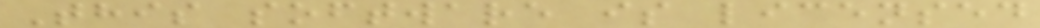This software is licensed
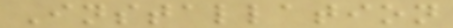Installation
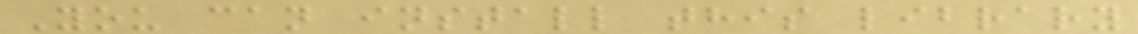You can install this library
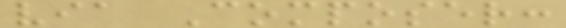via Composer:
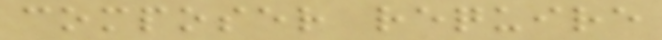composer require
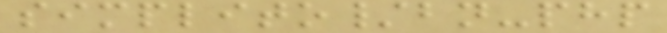simplito/bn-php
